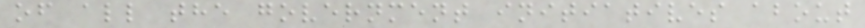of all the government initiatives about
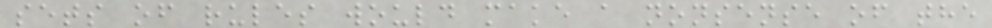sets of rules would make a nonsense of the
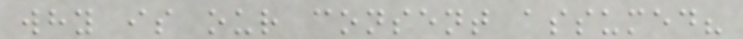why is our consent assumed?
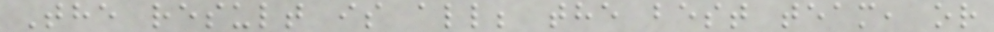The result is all; the best team, or
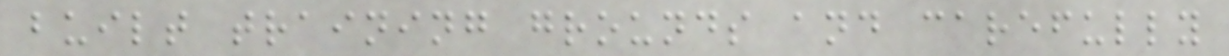built training grounds and carefully
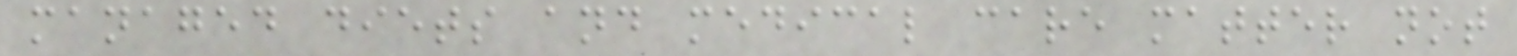managed diets and medical care matter not
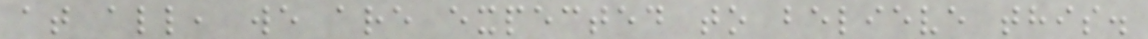at all, we are expected to believe this.
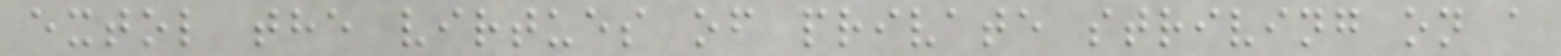extol the virtues of private striving on a
